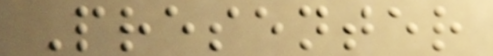Presenter
